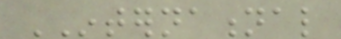INTERNATIONAL
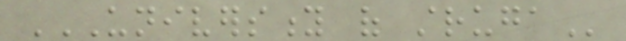UNIVERSITY OF STRUGA
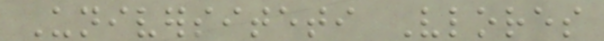Universiteti Vlores
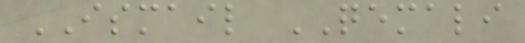ISMAIL QEMALI
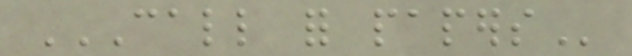CALL FOR PAPERS
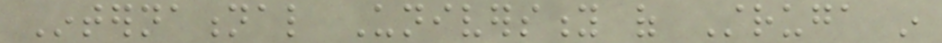International University of Struga in
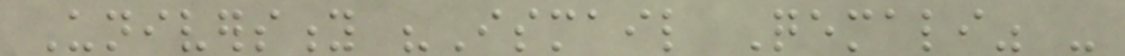University "Ismail Qemali" -
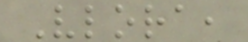Vlora,
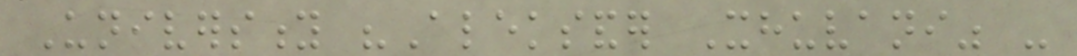University "Aleksander Xhuvani" -
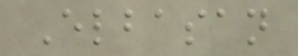Elbasan
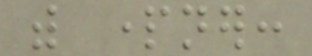with partner:
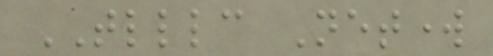TLLLC Network
